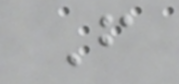F
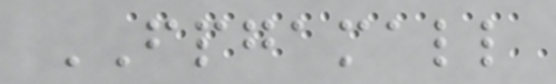FPGAMALL
